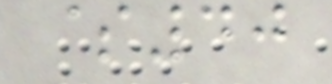$40
